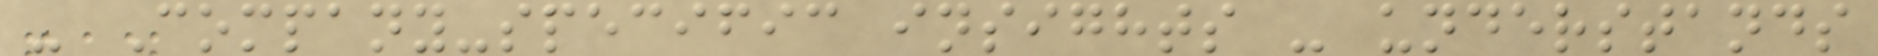- Company-specific insights - understands
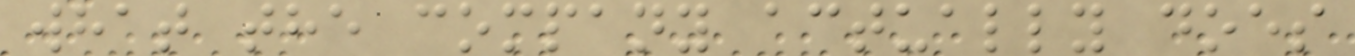what the company actually does
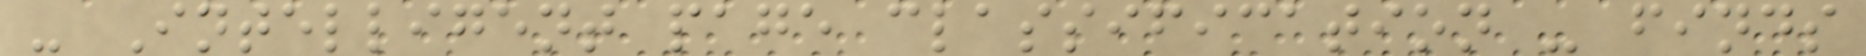- Intelligent page classification - finds
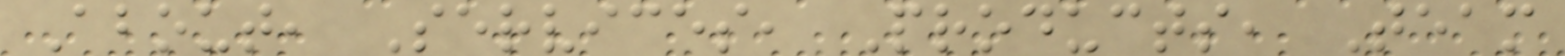About, Services, Products, Team
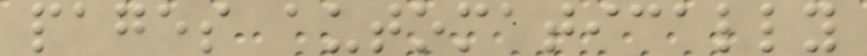pages automatically
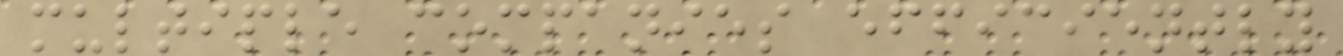multiple companies efficiently
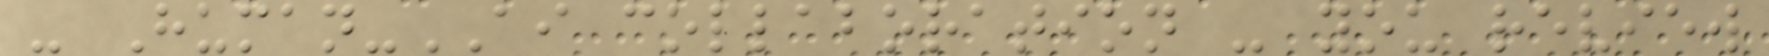- Human-AI collaboration - you review
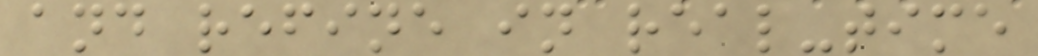and refine in real-time
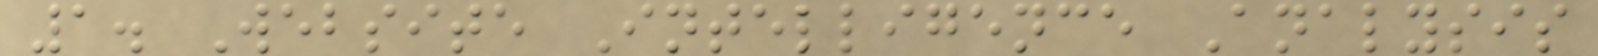1. Website Intelligence Analysis
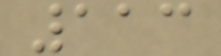113
